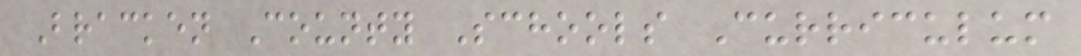Bracken County Schools Curriculum
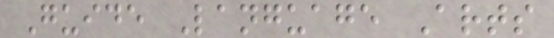Guide Language Arts
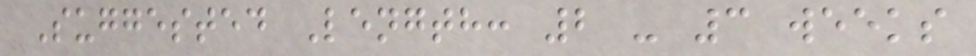Suggested Length: 2 - 3 weeks
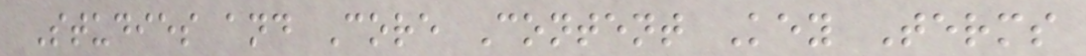Studies and Core Content Key Terms
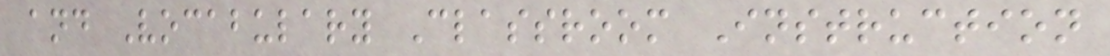and Vocabulary Classroom Instruction
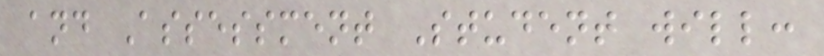and Assessment Student will:
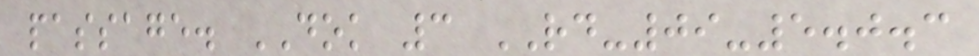passage. DOK 3 RD-09-5.0.3
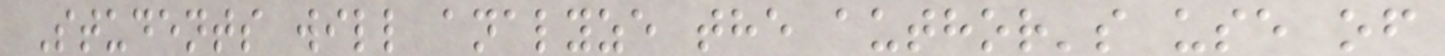Students will analyze the author's use of
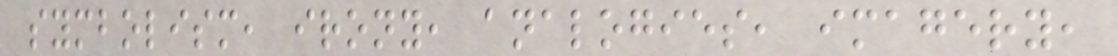symbolism, irony, analogies, imagery,
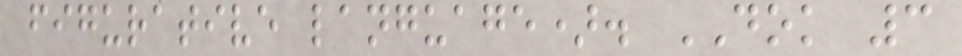figurative language). DOK 3
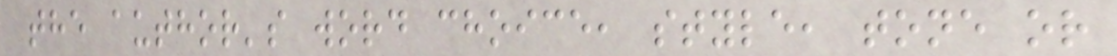the author's word choice, style, tone or
